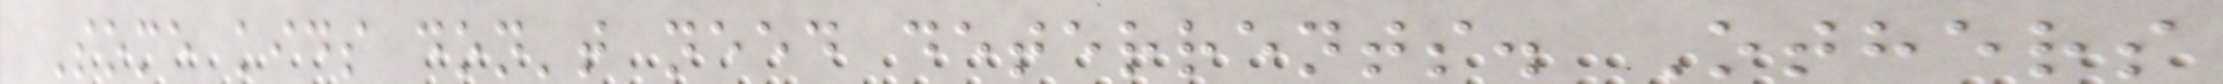Some kids don't need deterrents. Others
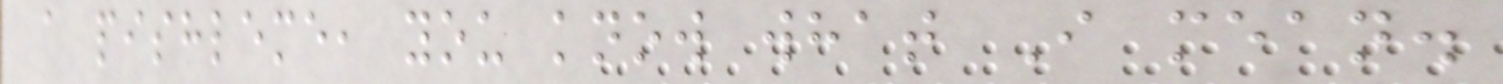a pishleme, you know what I mean.
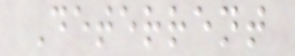Deterrent
